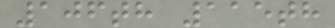106th 115th
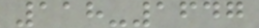118-1647
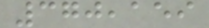370,159
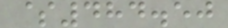$484.50
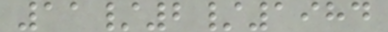11/2/1984
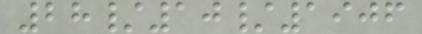28/10/1906
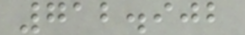712.902
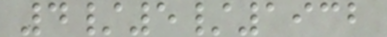4/5/1932
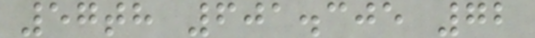57th 601.305 72
